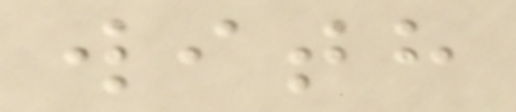with
